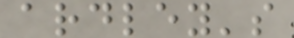ardley's
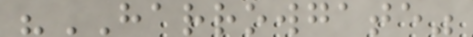"HARROWGATE"
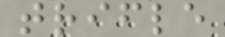trifle
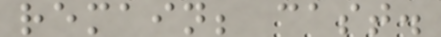remain; cast.
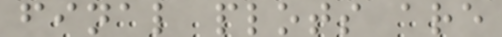final plots are
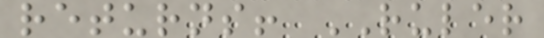returns! RULER
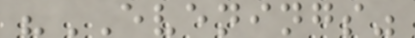"EVENINGS"
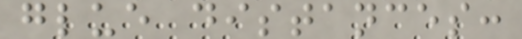glue distances:
